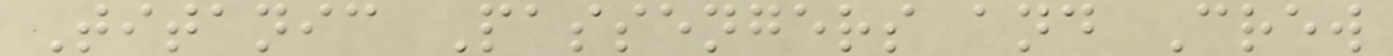Titanic Passengers and Crew
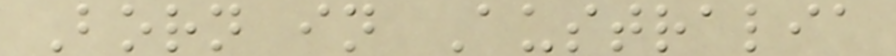Born in Australia
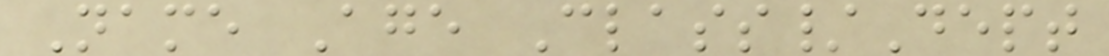Name Age Class/Dept
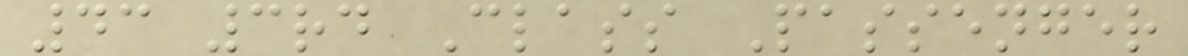43 3rd Class Passenger
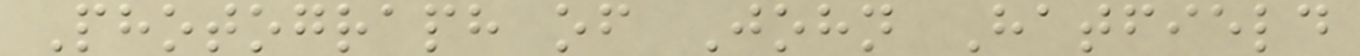Photograph of John Hatfield
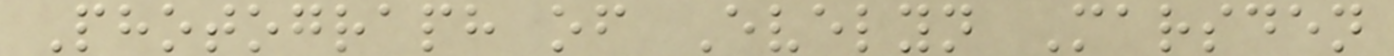Photograph of Evelyn Marsden
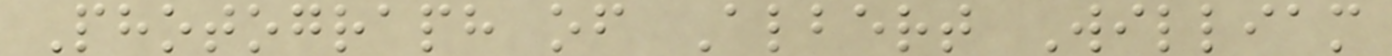Photograph of Albert William
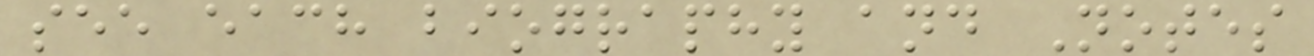see each biography and Notes
